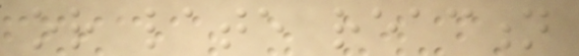or late reaction
